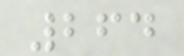264
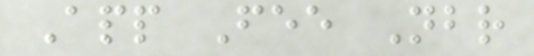App Fee Nbr
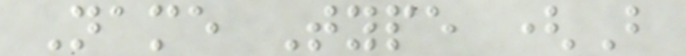Name Type (B
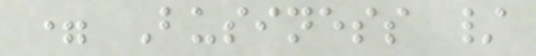= Business /
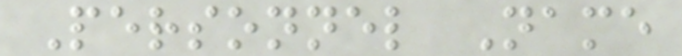Personnel Name
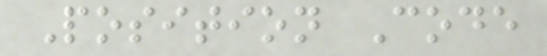Position Code
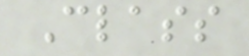Class
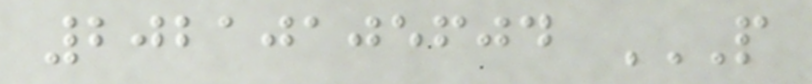20210105604 P
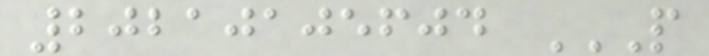20210105604 P
